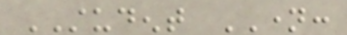STUDENT NAME:
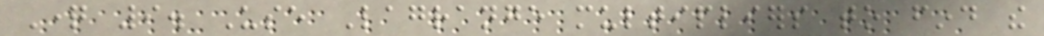Question 9. Use Lagrange multipliers to find the
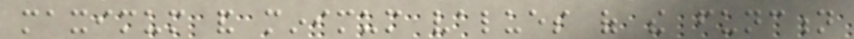maximum and minimum values of the function
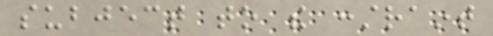subject to the constraint
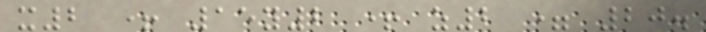x2 + 15y2 + z2 = 20.
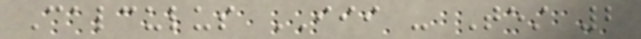Calculus III - Test 2
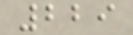229
